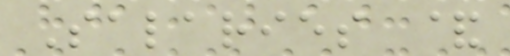Salaries &
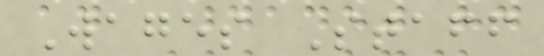Wages Staff
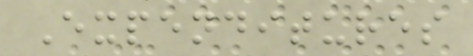Expenditures
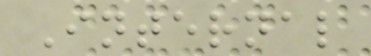Internal
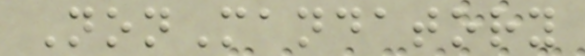NonMandatory
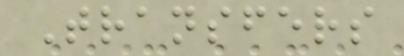Transfers
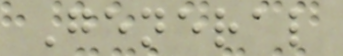General
